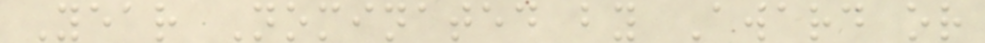Year Nominated by Award or
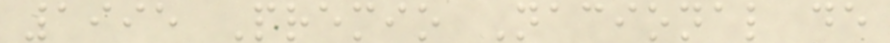1995 Premio Nacional de
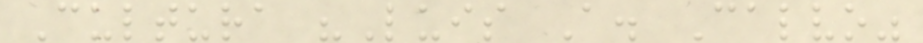Cultura "Luis A. Calvo"
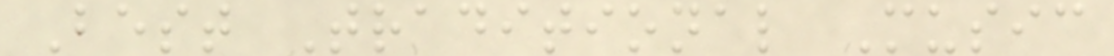Best Traditional Music
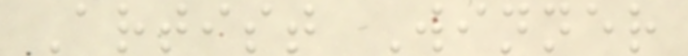Artist Winner
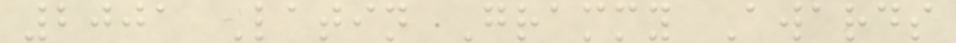2001 Latin Grammy Awards
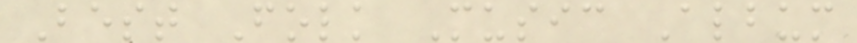Best Folk Music Album
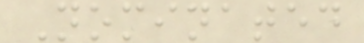Nominated
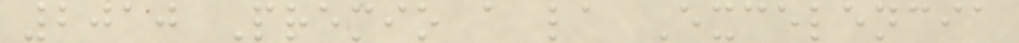2010 Premio a la Excelencia
